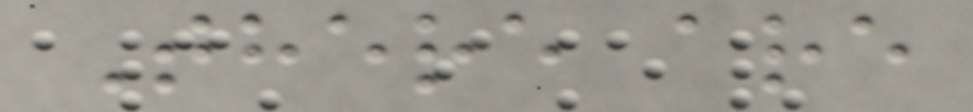There are
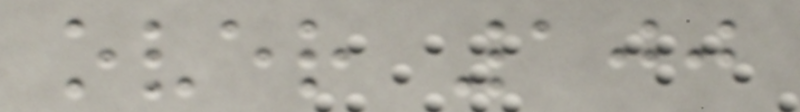over 100
